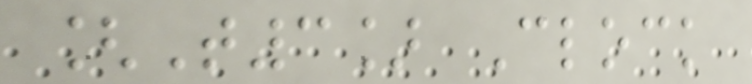[T3] Clock
